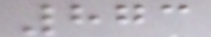873
